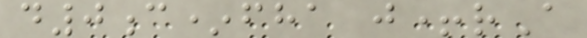d0c*fha j+rA
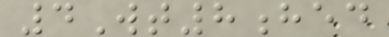4Wt8hed
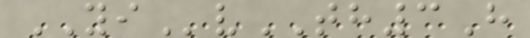YIvTH3H
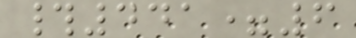#441=6
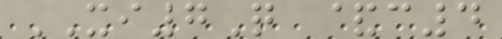XI7Q &c4
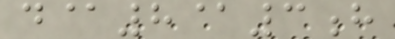d@8@3h
